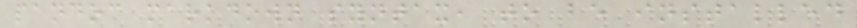pandoc markdown syntax, to be installed
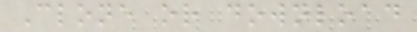Clone or download
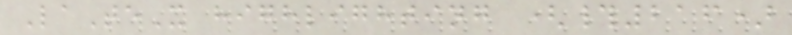LaTeX highlighting (#216)
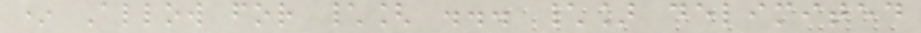* Allow for \[ ... \] delimited
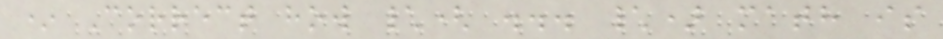* Correct how \( ... \) math is
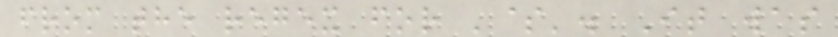from the regex for '$'. It was
